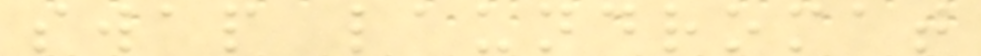swap laundromat
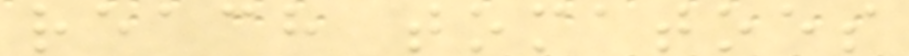reach tomatoes
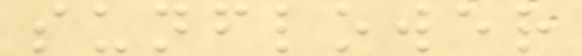sunflower
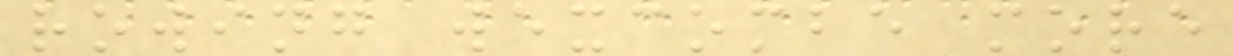rowing wexcombe more
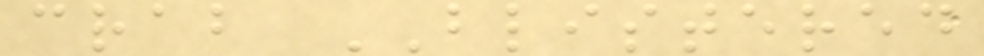crab BLISTERED
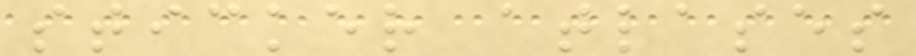sticker atlases
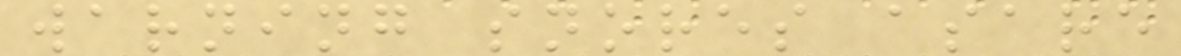warning snores asare
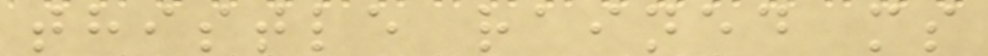thistle rained ms
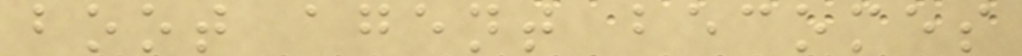boot agent becomes
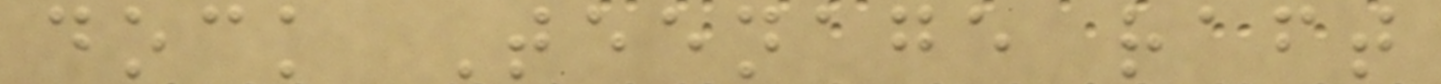dock Teenage raft
